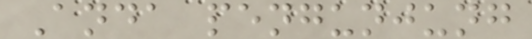Anda pengunjung
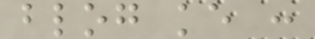blog ke :
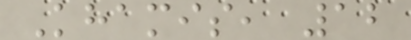Khamis, 12
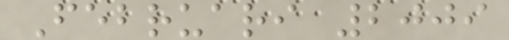Februari 2009
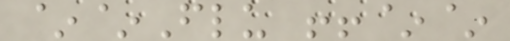~~Flu !!~~
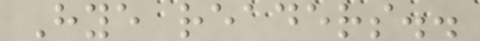Hye readers..
